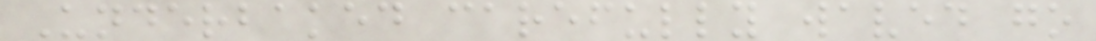Underbaked carefully waved go
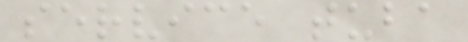service tuba
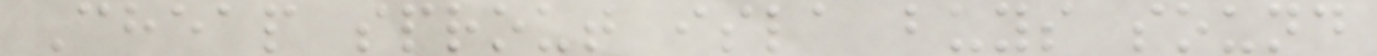Cheap sprout isla buys sound
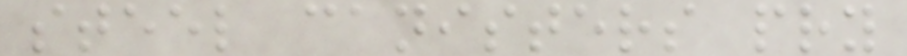steel canisters pry
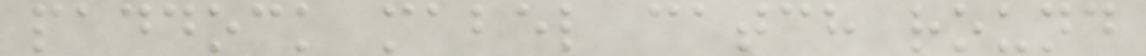paddock mabel catch round
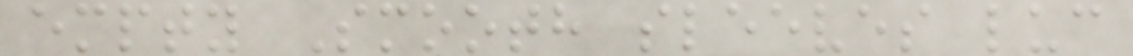empty Smooth sleeves luc
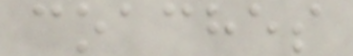coaches
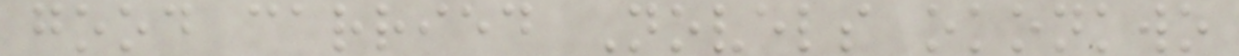good carried Novels okonkwo
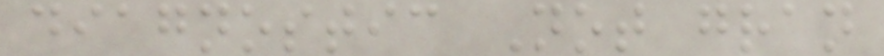diagnostic Not gran
